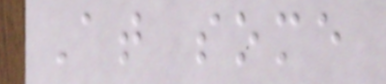At some
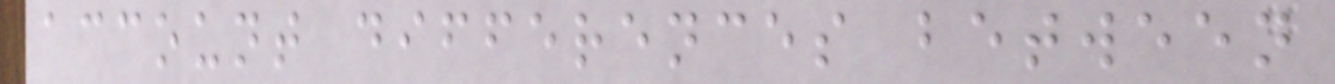account differences between
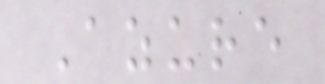Azure
